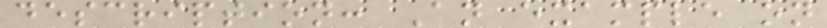description: An example on
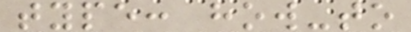type: how-to
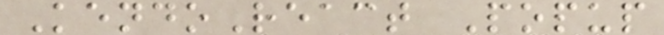KendoReact Popup
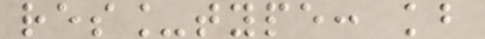res_type: kb
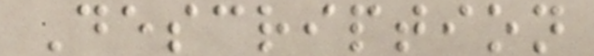Description
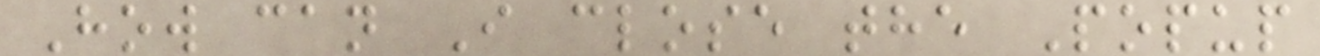How can I close the Popup
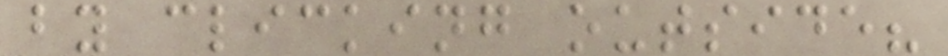by clicking outside?
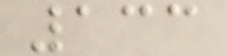133
